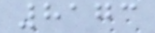8173
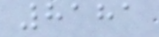8181
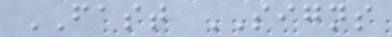FAST SIGNS
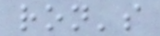ron's
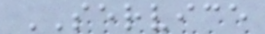SERVICE
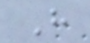H
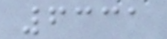6331
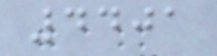4401
